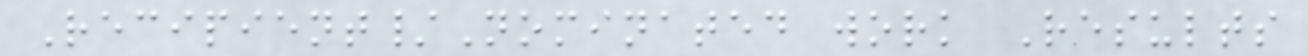Recipient/Nominated work Results
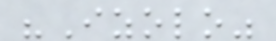"Izolo"
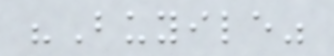"Buyile"
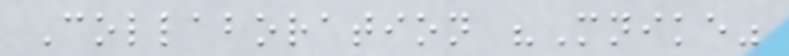Collaboration "Mnike"
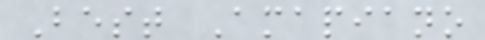Best Amapiano
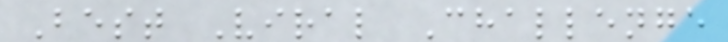Best Viral Challenge
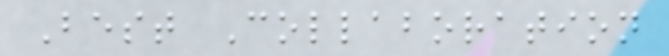Best Collaboration
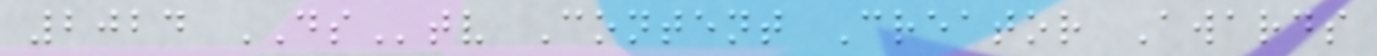2024 DStv Content Creator Awards
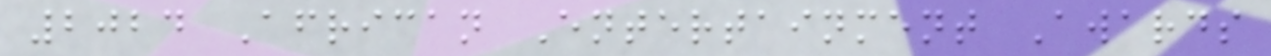2024 African Entertainment Awards
